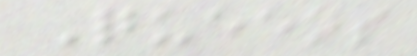Queens
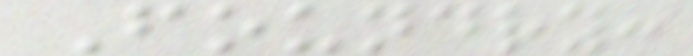Foundry:
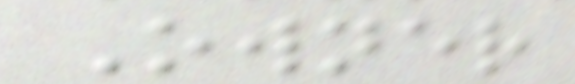Owner
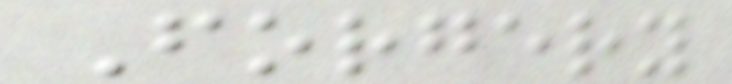Forgery
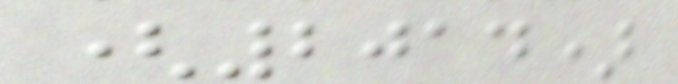(2014)
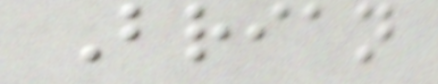Brian
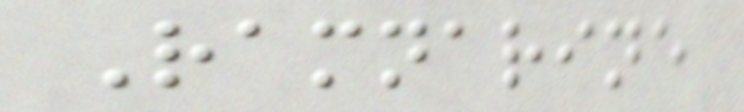Ramnarine
